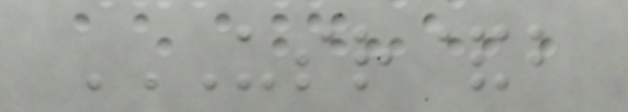USR&B
